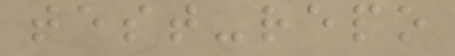test-repo
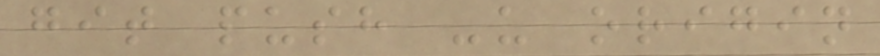git push -u origin
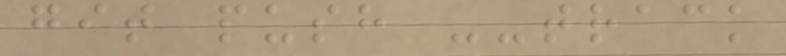git push --track
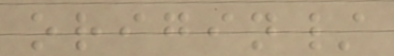origin/
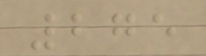275
